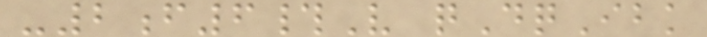-2f6#V qDqIbk
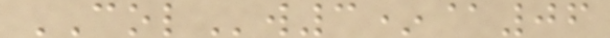COLw3*@06
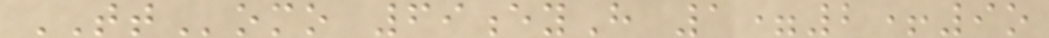TTomo 69eyH 1=2+9o
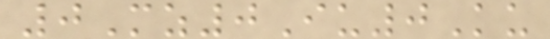0Mz0Iu0Ku
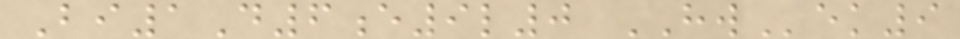Bi1D6e9l0 HWek9
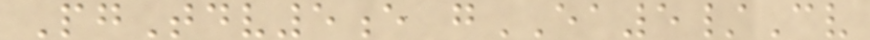PgTdv5e gEA5/Cv
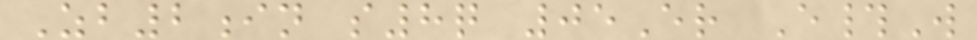Zb2in s8q 05Er E#W
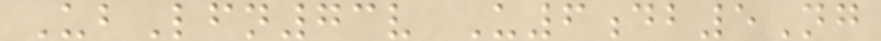UbLfn73v U6db5Ng
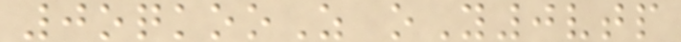0oqkooZ oY0vtp
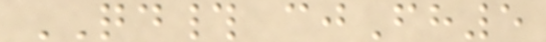QD# cjFh5
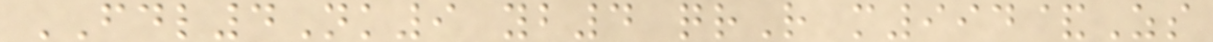FDL4Nk9 yb4 qrR m994&Zs
